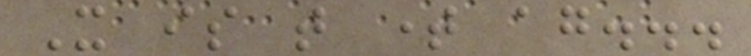It is that time again...
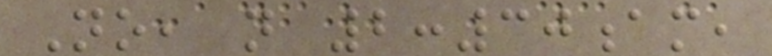No, not 2:30am,
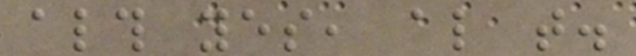although yes, also that.
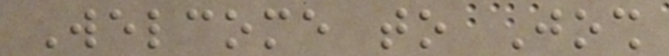Welcome to Josh
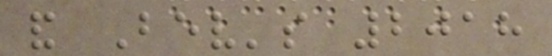and Bev's 2018
